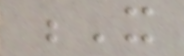X
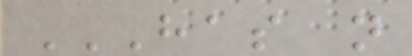HAS NOT
